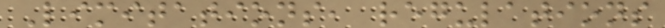Limitations, regulations
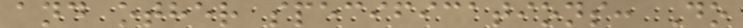and other specifications: Do
